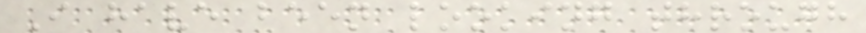I have been looking through
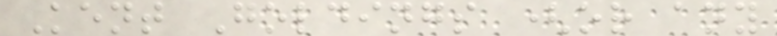Kent Goldings (or any
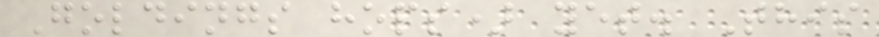Goldings hops) yet. This
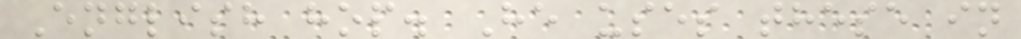English hop. He uses these in
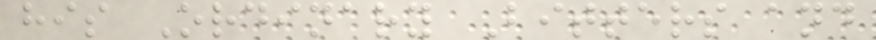his Ordinary Bitters and
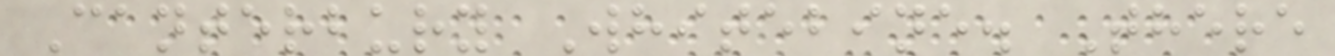Canterbury Whitebine. There
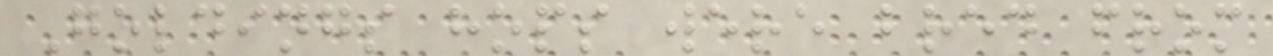Goldings hops were bred from
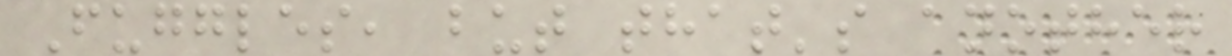Fuggles, but that's another
